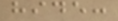hide:
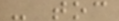- toc
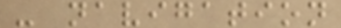- navigation
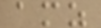amz
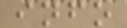info
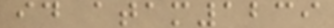id atam1239
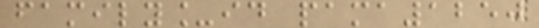family_id pama1250
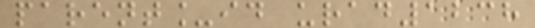parent_id urad1238
